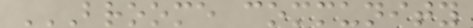BROOME COMMUNITY
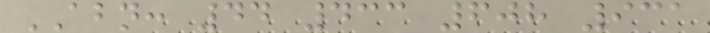ABN: 44 433 608 931
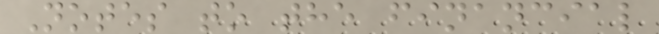Notes to the financial
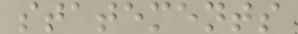statements
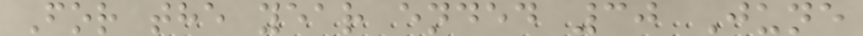For the year ended 30 June
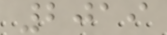2019
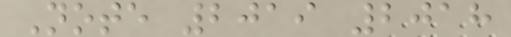Note 2019 2018
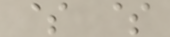$ $
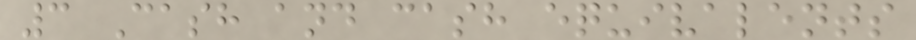3 Cash and cash equivalents
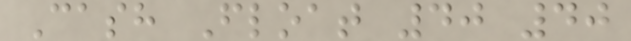Cash Float 40 40
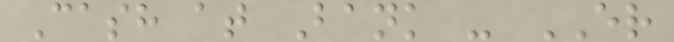Cash at Bank - ER
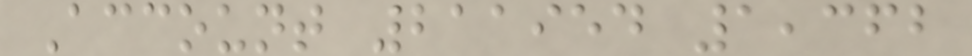Account 211954 1,362
